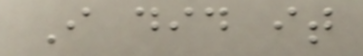I did it
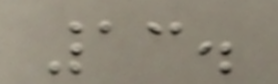13.
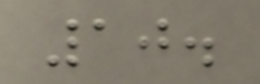10.
